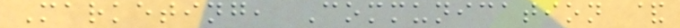Marketing, Communication &
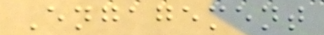Engagement
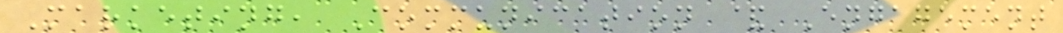Marketing, Communication & Engagement
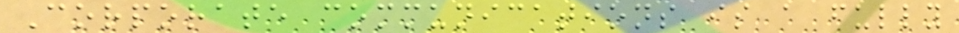Corporate communications is a fully
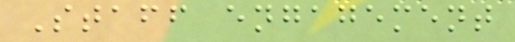Staff engagement
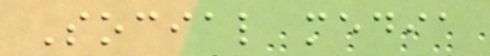Social media
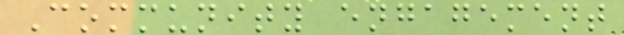Community engagement
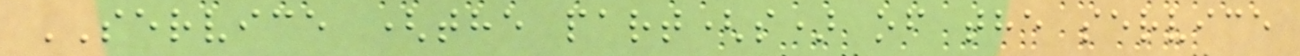SERVICE (the part(s) of the service
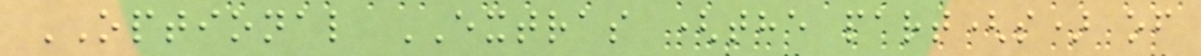OPTIONAL EXTRAS (the part(s) of
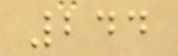244
